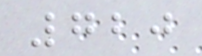720
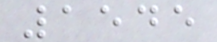1545
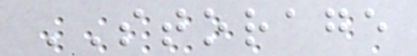STORAGE
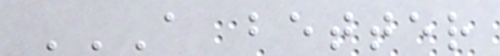A BETTER
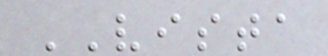VISTA
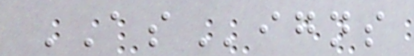ASigns
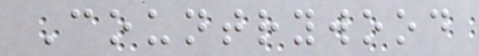Countrywood
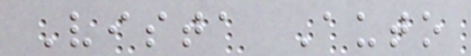Vista Auto
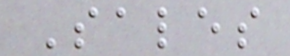Sales
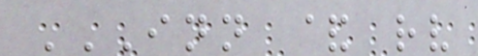INN & RV
